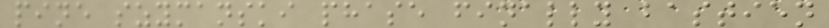pine szymanski phase finally bastien
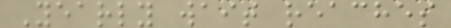Yearly wait reaches
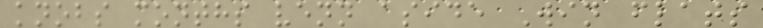knobs months venn aside Win flats
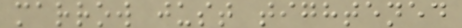marrow just tightened
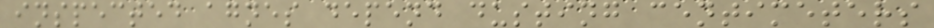inspected agnes depend dusting centimeters
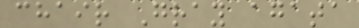chair Gray agata
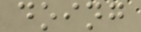doing
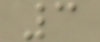3
